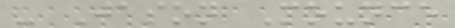- Jason Mounce
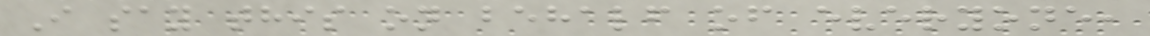I say this on behalf of everyone,
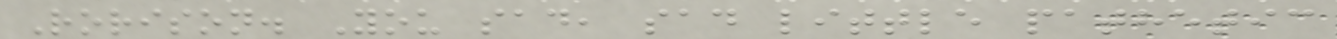Rorison. You sad, sad little pathetic
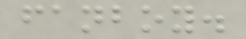fanboy.
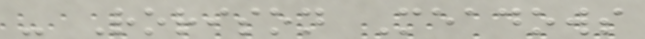- Rorison Meadows
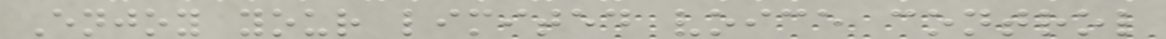Enjoy your limited voice control
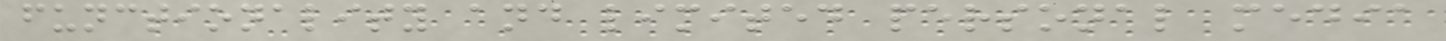functionality and limited personal media
